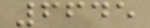6645
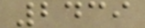2439
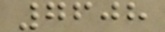7608
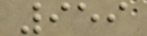959
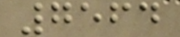7564
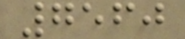7560
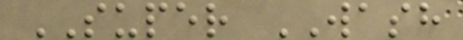SUPER WASH
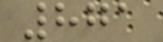871
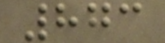873
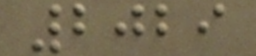2029
